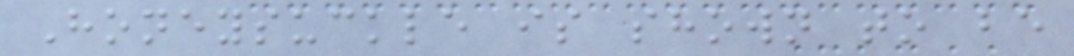Honeysuckle is shown to be
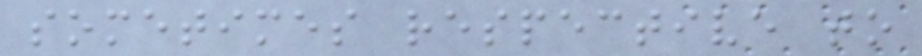sometimes respective to
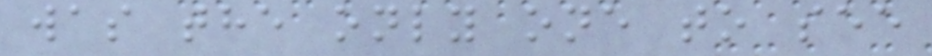was the only one to see
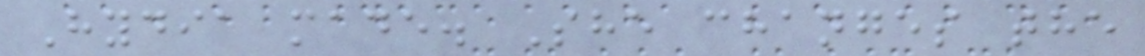Hydia made. She changes the
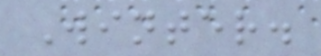Winter.
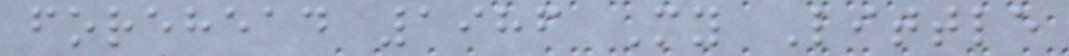forehead 1986 My Little
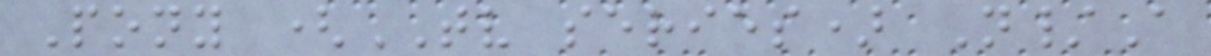Pony (TV series) N/A
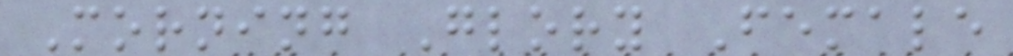Morning Glory Female
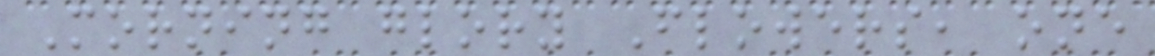Morning glory Flowers, one
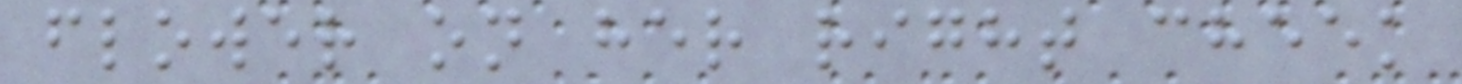flower on her right cheek
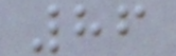86
